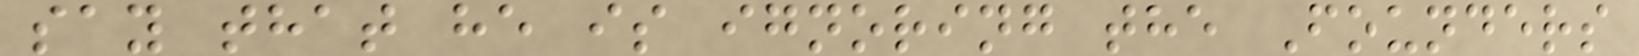say that he is ignoring the Founders
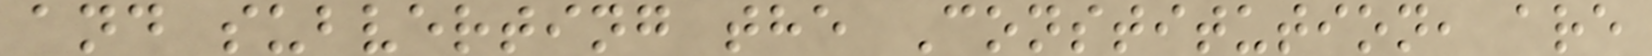and subverting the Constitution, are
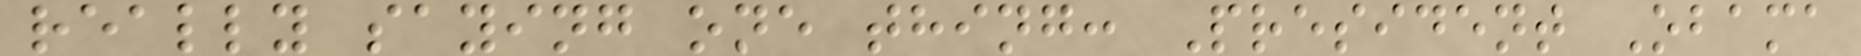really saying one thing: President Obama
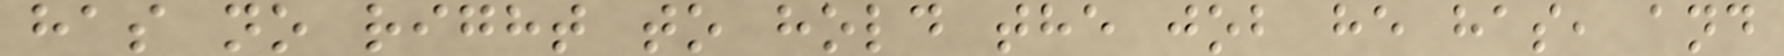has no right to hold the job he has, and
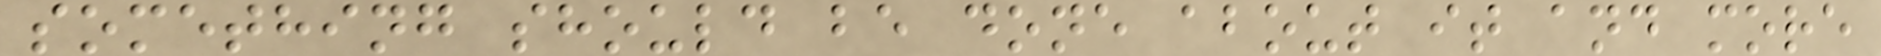something should be done about it and more
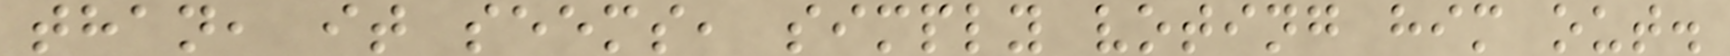than, it seems, simply voting him out.
